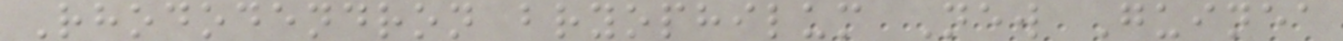Rhododendron bryophilum New Guinea
